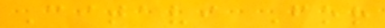Citavi For
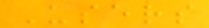Users
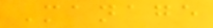Manage
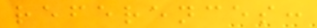references:
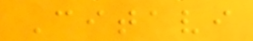Citavi
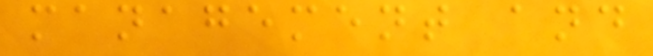management and
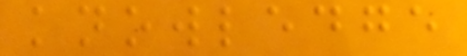knowledge
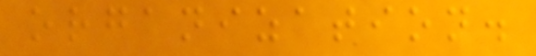organization.
